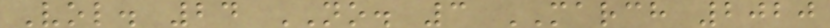Vol. 24 NO. 3 MARCH 2020
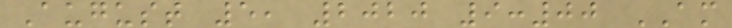August 5, 2020 9:00 AM
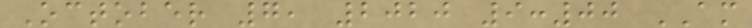October 7, 2020 9:00 AM
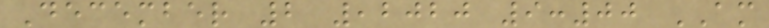December 2 ,2020 9:00 AM
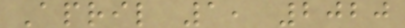April 1, 2020
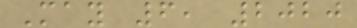May 6, 2020
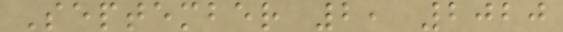September 2, 2020
